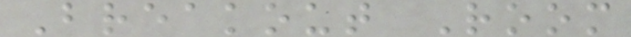Breakout Room
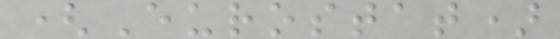(Eurostat)
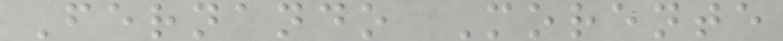Fernando Morente
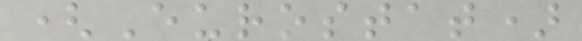(Eurostat)
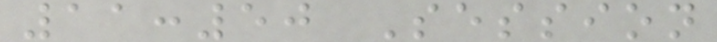11:50 Session
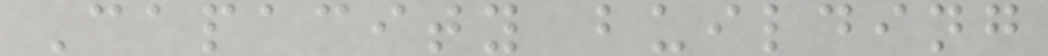Capacity building
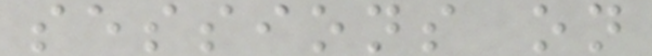sessions on
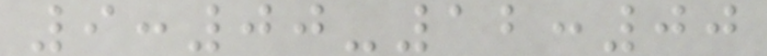9:00-12:00
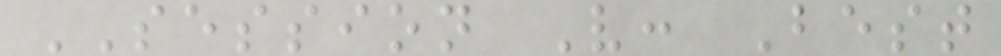SESSION V: Best
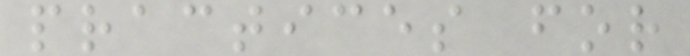practices for
